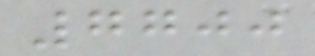7700
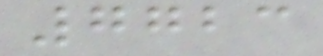7723
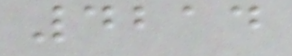4214
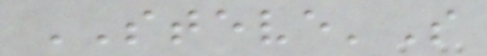STEVE'S
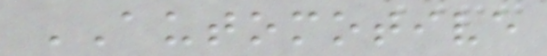AUTOMOTIVE
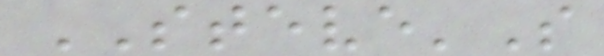STEVE'S
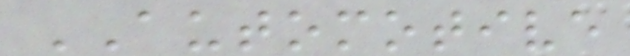AUTOMOTIVE
